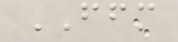FFM
